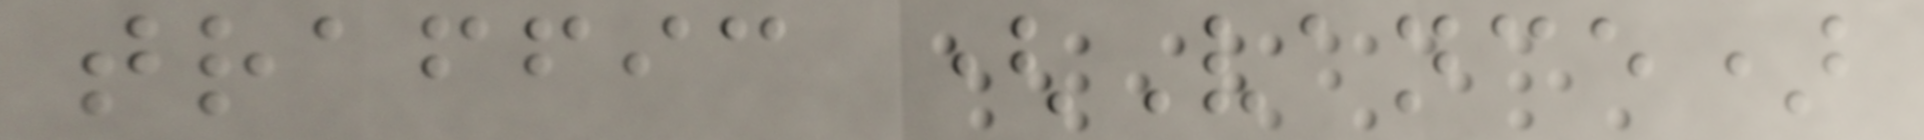traffic (Vance)
